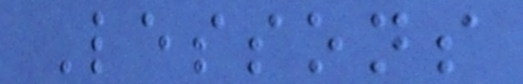Lessons
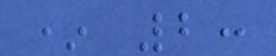* 2:
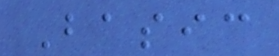Basic
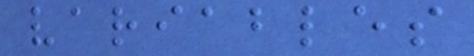variables
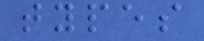types
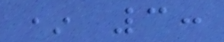* 3:
